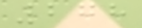278
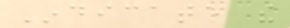Indicate the
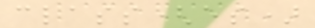class(es)
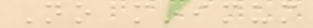No minimum
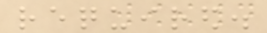required.
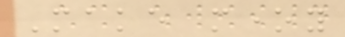Make money
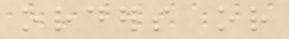orders or
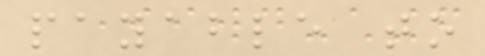payable to
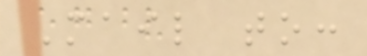Mail to:
